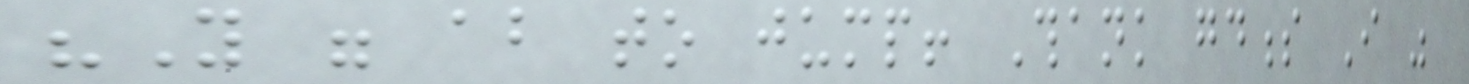"You were about to jump! Thank goodness I was
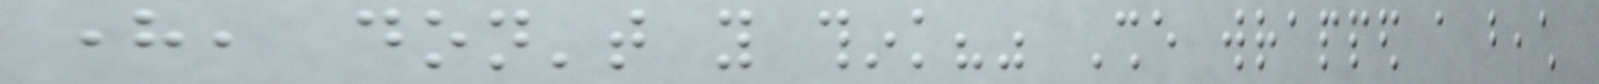here, don't you think?" She wrapped a beach
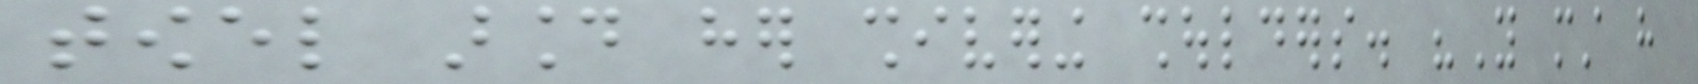towel around her shivering shoulders. "You must have
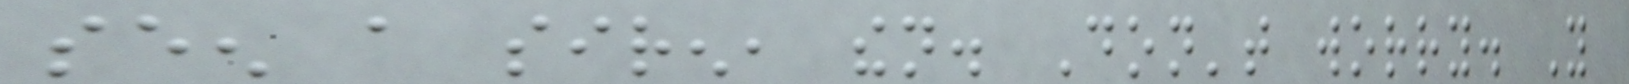seen a siren, then. Don't worry. You
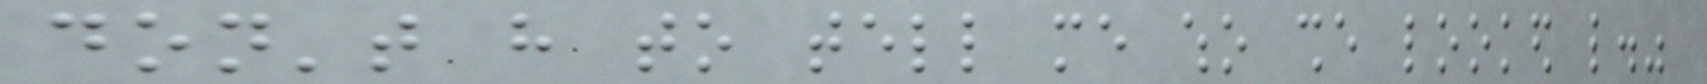don't have to tell me who she looked like."
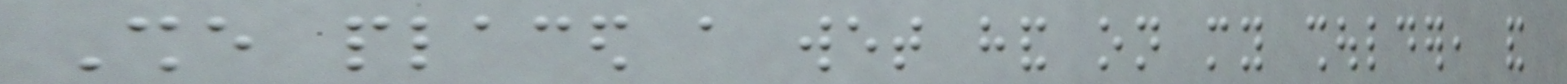She placed a wet hand on my shoulder, and
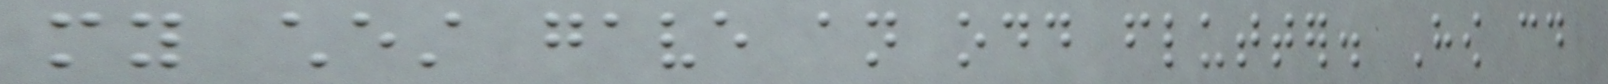my chest gave an odd flutter. How could
